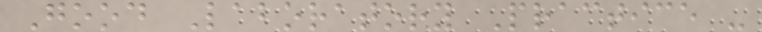Good Laboratory Practice -
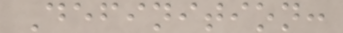Definition:
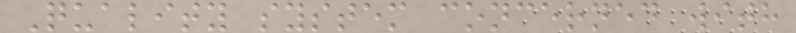Quality system concerned with
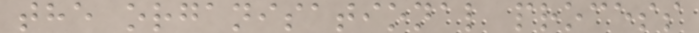the organisational process
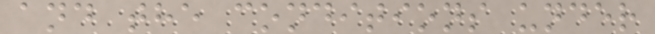and the conditions under
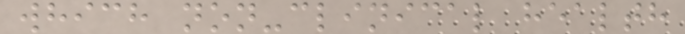which non-clinical health
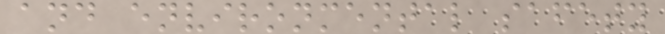and environmental safety
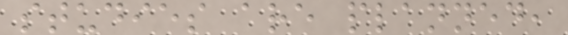studies are planned,
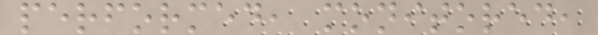performed, monitored,
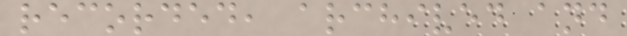recorded, archived and
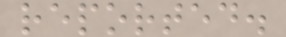reported.
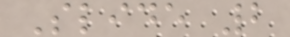Slide 2
